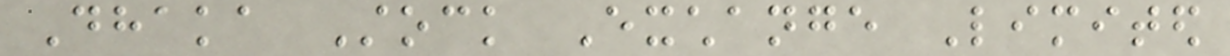Dhaka Stock Exchange Limited
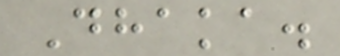Dhaka.
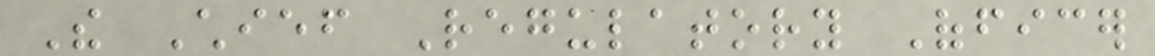The Chief Regulatory Officer
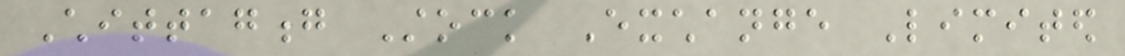Chittagong Stock Exchange Limited
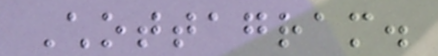Chottagram.
